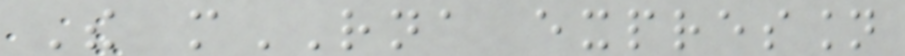The mRNA expression
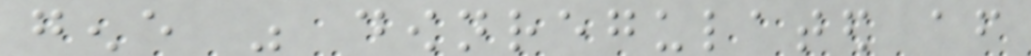gene was downregulated after
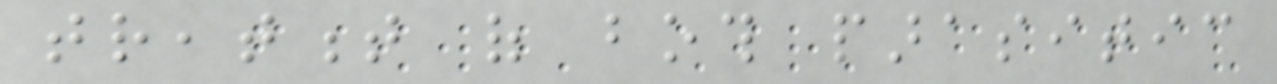treatment of both parasitic
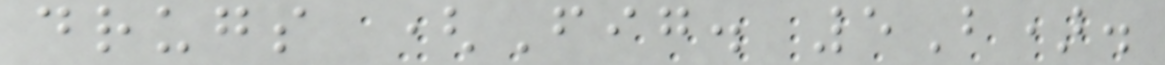drugs (Fig. 5B).
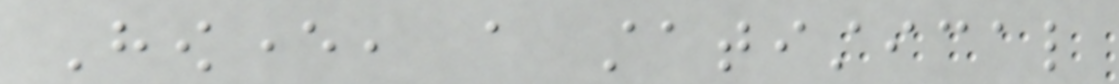However, a statistical
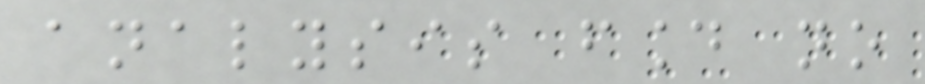analysis found no
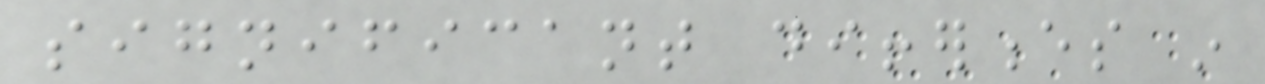significant differences in
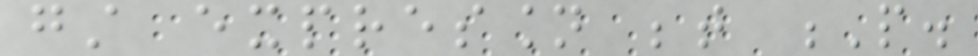gst expression between P.
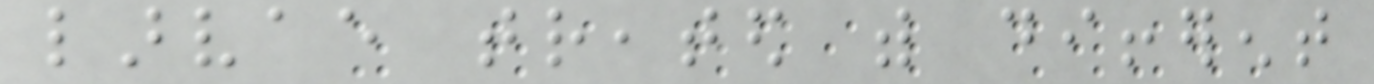larvae treated with different
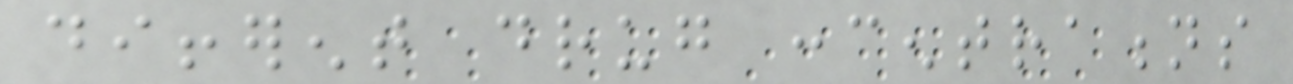different drug concentrations
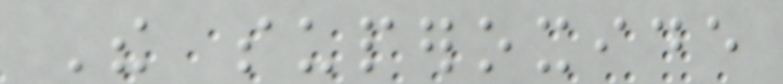The superoxide
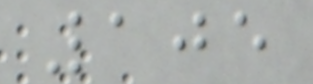105
